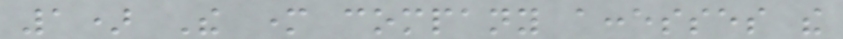1) The mother company accesses the
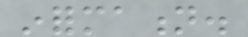information.
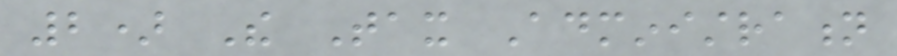2) The Tax Administration
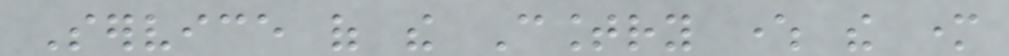Service of the Country where the mother
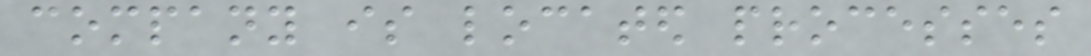company is located processes
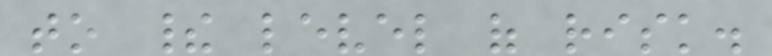to their level of risk.
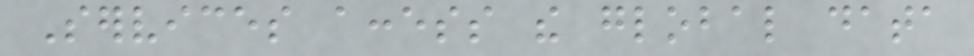Services access the global data
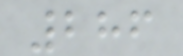286
